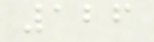126
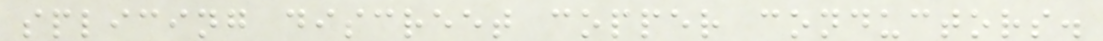splicing discreet copper conductors.
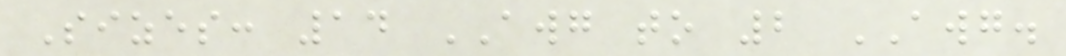Sizes: 14 AWG to 2 AWG.
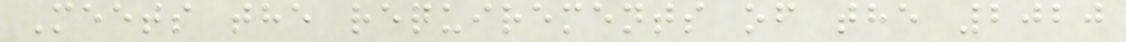Meets the requirements of the 2020
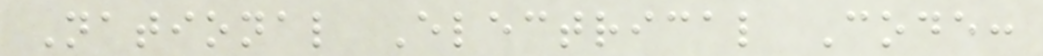National Electrical Code:
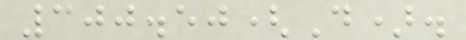300.50(D).
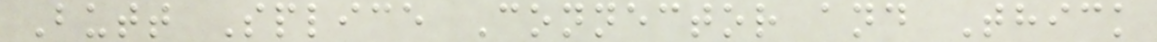Butt Splice Connector and Thick
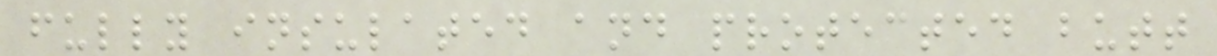fully insulated and protected butt
